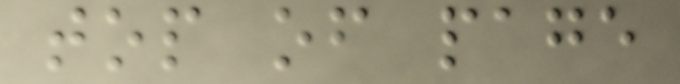top of page
